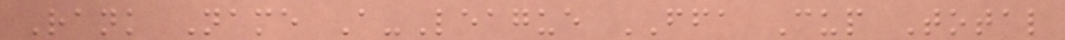Rank Name A-League FFA Cup Total
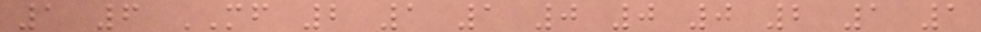1 6 MF 2 1 1 0 0 0 2 1 1
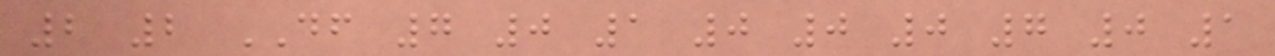2 2 DF 7 0 1 0 0 0 7 0 1
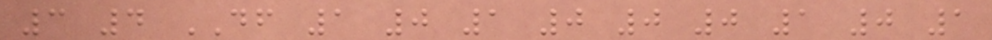3 4 DF 1 0 1 0 0 0 1 0 1
